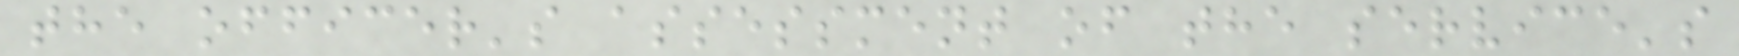the officer's assessment of the service's
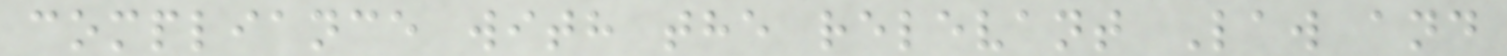compliance with the relevant Law and
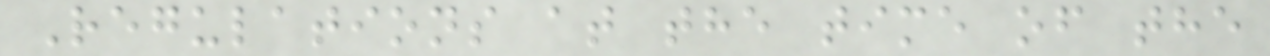Regulations at the time of the
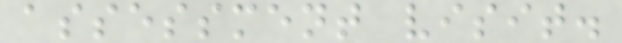assessment visit.
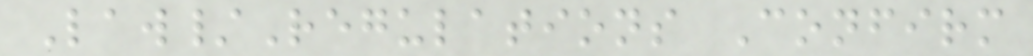Law/Regulations Confirm
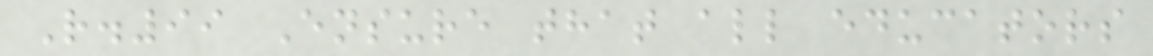R.99 Ensure that all educators
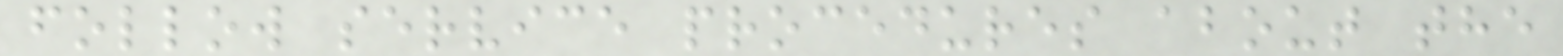follow service procedures about the
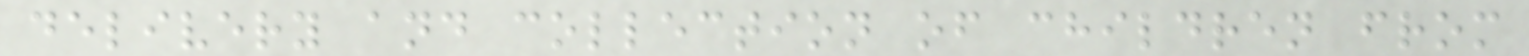delivery and collection of children from
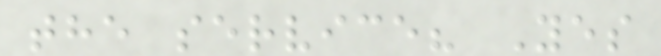the service? Yes
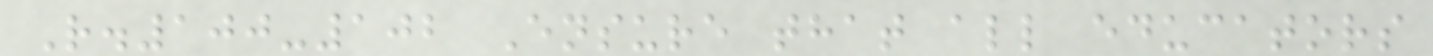R.100-102 Ensure that all educators
